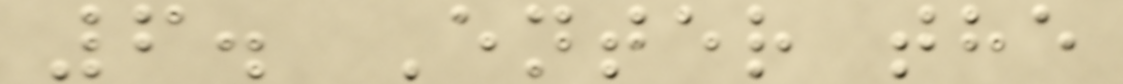6. Enter the
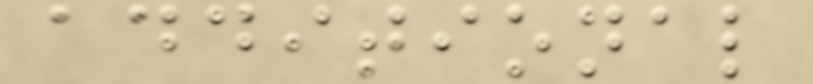additional
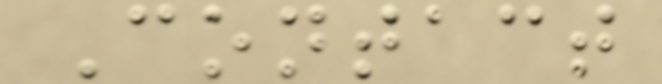Contact
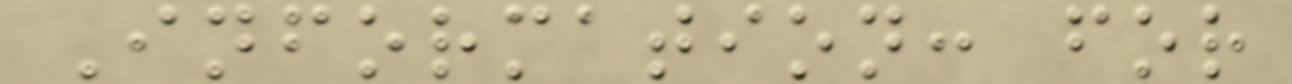Information: for
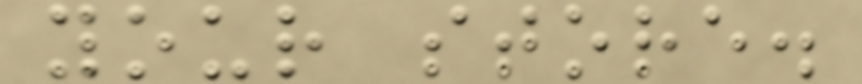your store.
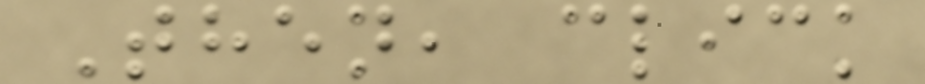Then, click
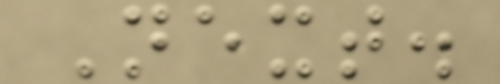Next.
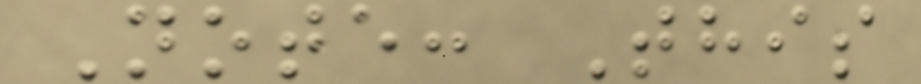Note: This
